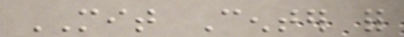MIT Center for
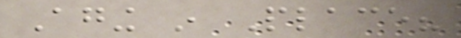Aging in Place?
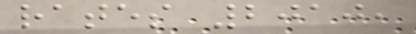rates 2010,
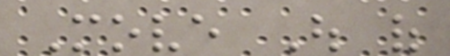Move Out of
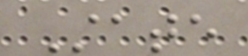State
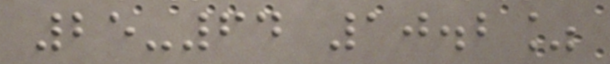25-64 10.2%
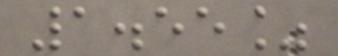1.55%
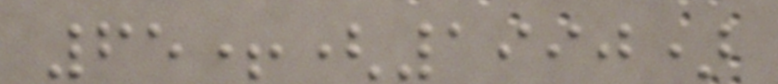65+(1990)
